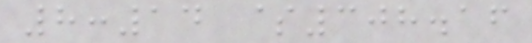8:14 $308.16
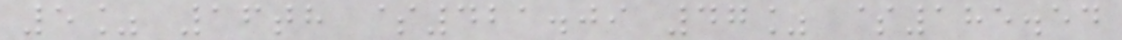5% 16th $421.09 47% $185.54
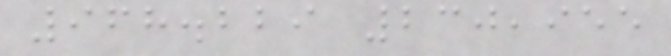968.229 230,955
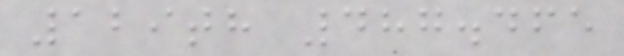129th 487.465
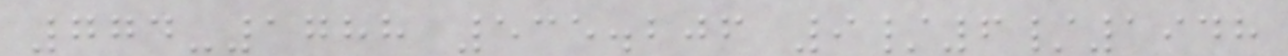774-1788 535.206 9/6/1948
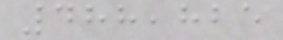488,825
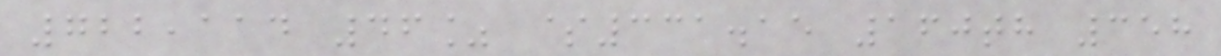722,114 46% $331.15 160th 358
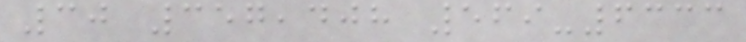30 357,408 569-6333
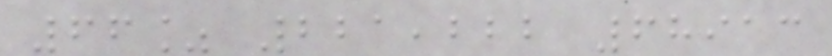66% 221,222 68913
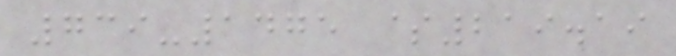739-1475 $219.19
